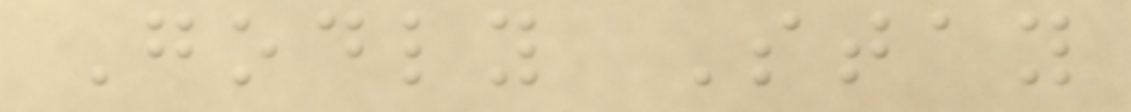Godly Stay
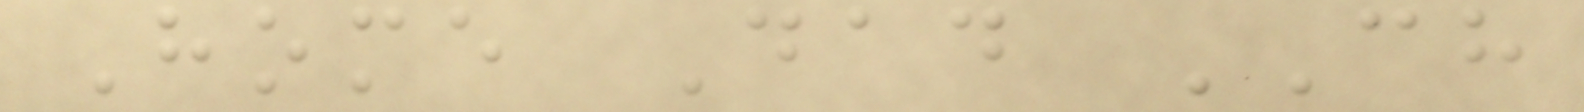Home Dad CH
